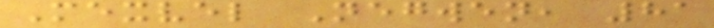Mexvel Negwen, 81
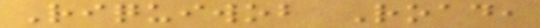Riquiwob Road,
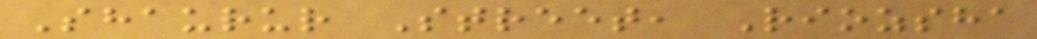Shaurur Street, Riozsha
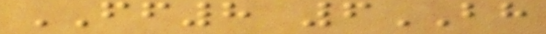FF8 6BH
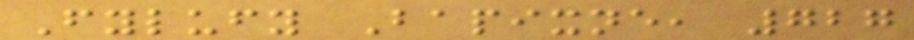Fylufy Bapixne, 727
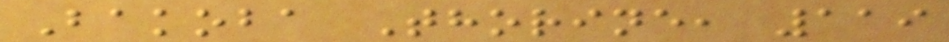Bakoba Thorine, 119
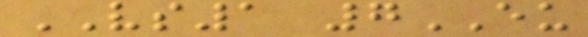VS1 7EU
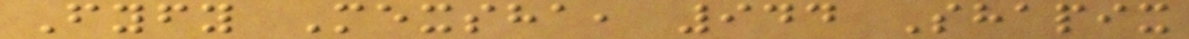Fyfy Mexsha, 944 Shapix
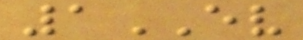1EV
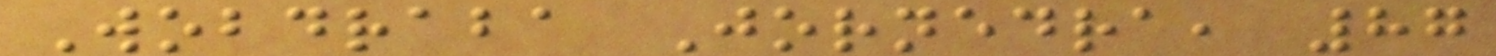Wobdraba Jornedra, 87
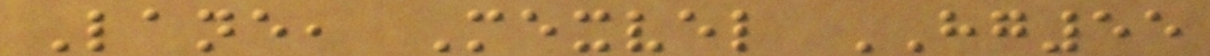Lane, Mexvel HG55
